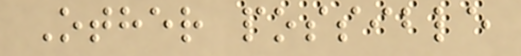Other possible
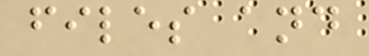files and
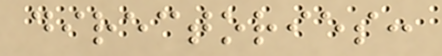directories:
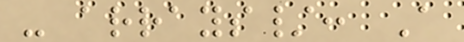- arrays/: A
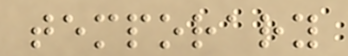temporary
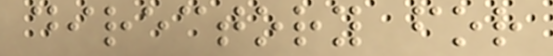directory for
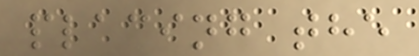placing the
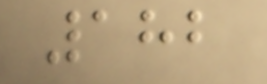182
